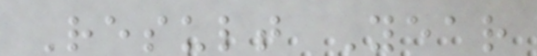Result Year
